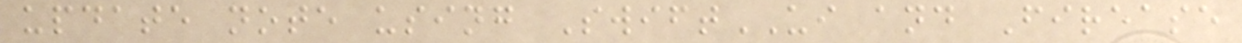update note using SwiftUI and Firease
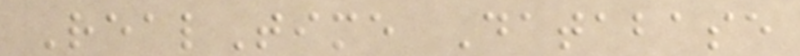RealTime Database
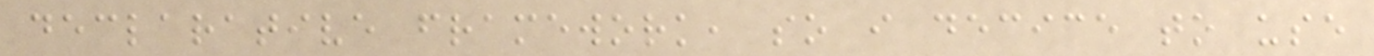declarative framework, so i decice to use
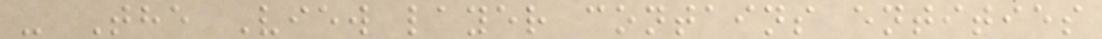- The View layer contains entities
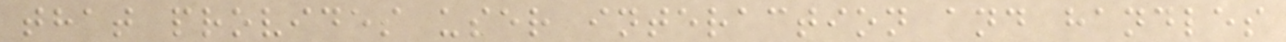that provides user interaction and handles
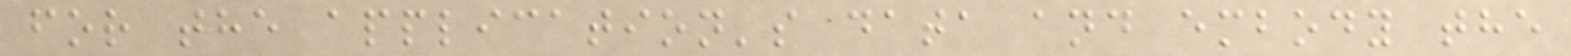for the application's data and embody the
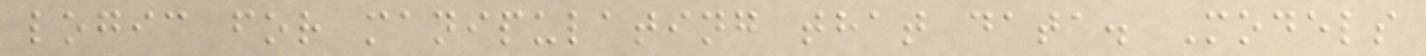logic for manipulating that data. Models
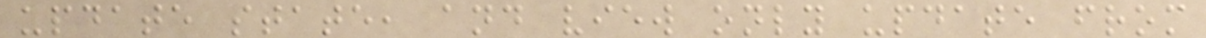update state, and view only update from
